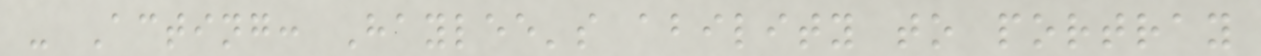- Acting: Haylee's ability to portray
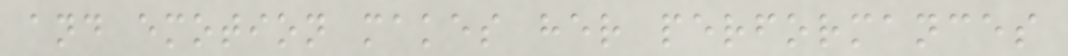and emotion makes her performances
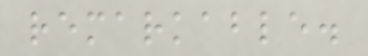remarkable.
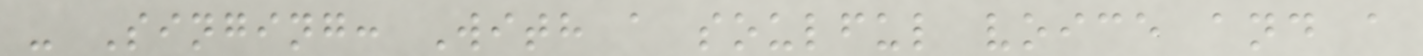- Singing: With a soulful voice and a
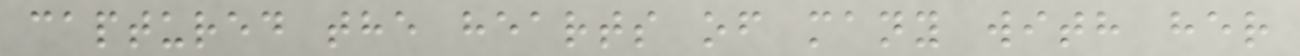captured the hearts of many with her
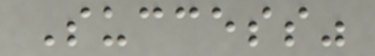Success"
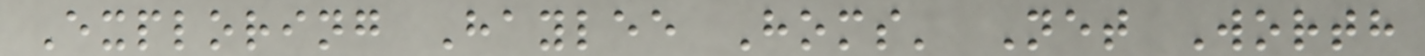Exploring Haylee Homs' Net Worth
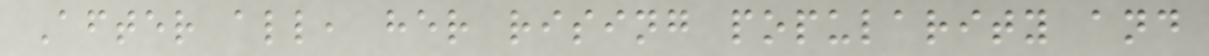After all, her rising popularity and
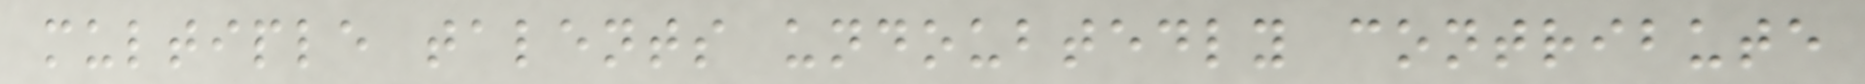multiple talents undoubtedly contribute
